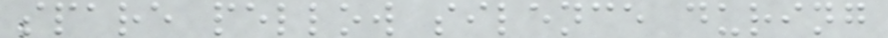spare pellow silence during
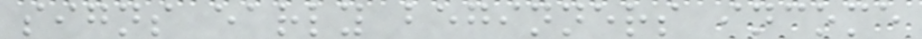signs early beginners income
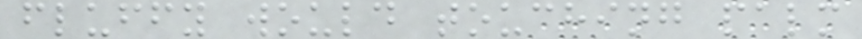fluffy would touching palm
